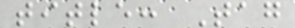title: Tag
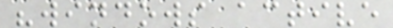"windows active
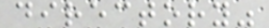directory"
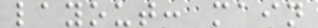layout: main
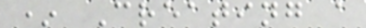* Creating a
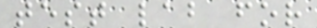test lab for
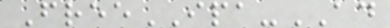FreeIPA-AD
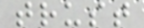trust
